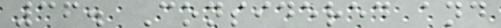36. Considered and
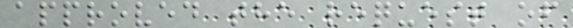approved the request of
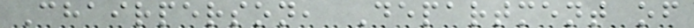Chairperson, Department of
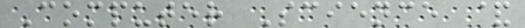Computer Science &
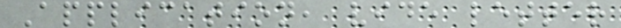Application, vide letter
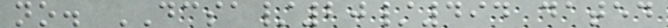no. DCSA/20/494 dated
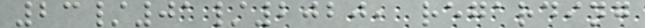23/01/2020, regarding
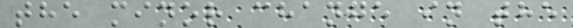the minor change in the
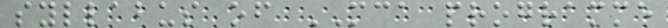syllabus of MCA programme
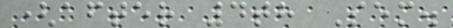(after 4th Sem.
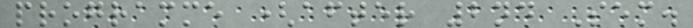programme (after 2nd Sem.
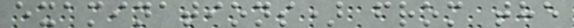examinations) from the
